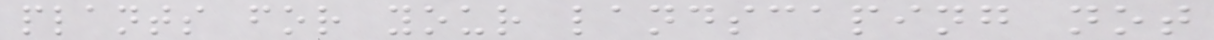plants for your landscaping not
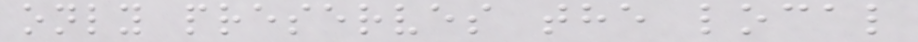only preserves the local
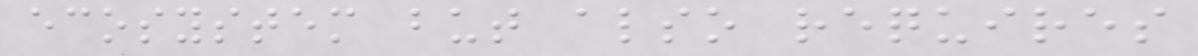ecosystem but also requires
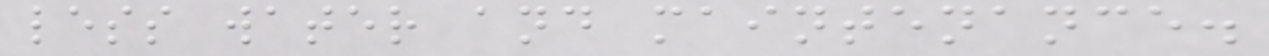less water and maintenance.
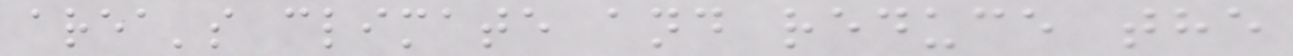area's climate and reduce the
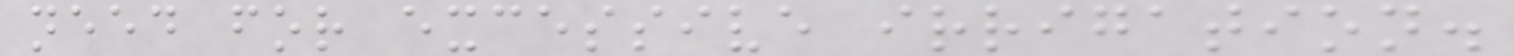need for excessive irrigation.
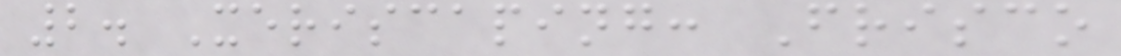2. Xeriscaping: Frisco
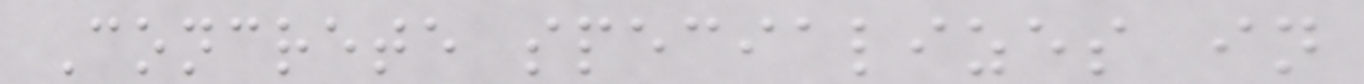Concrete specializes in
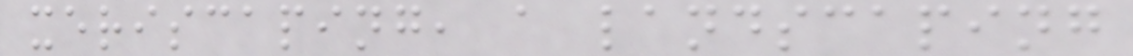xeriscaping, a landscaping
